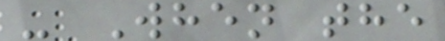- When the
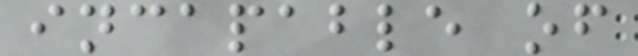incapable of
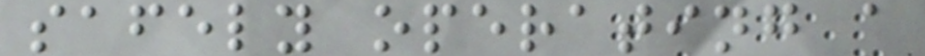safely operating a
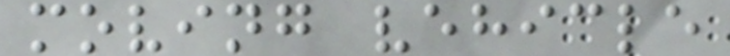moving vehicle
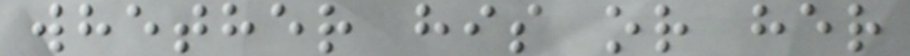whether his or her
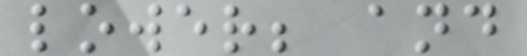lower; and
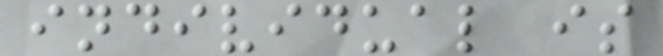individual is
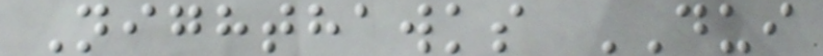Nighthawks DUI
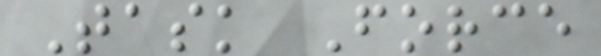Task Force
